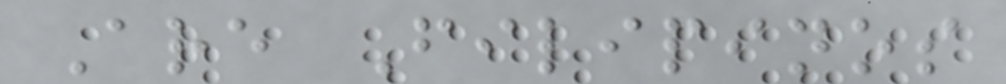Are Filipinos
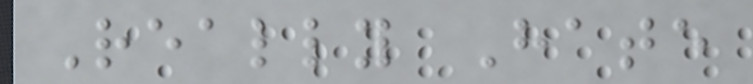Really Hate
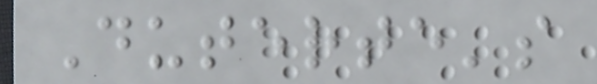Duterte's
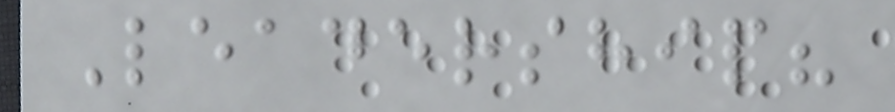Leadership?
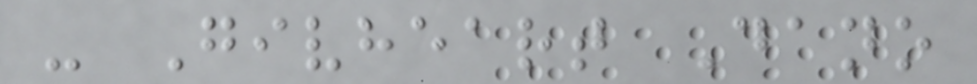- Givheart Dano
